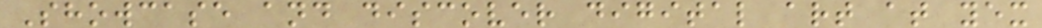Showcase and discover digital art at yex
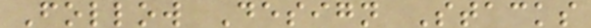Follow Design Stacks
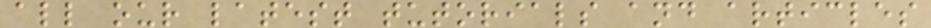all our latest tutorials and articles
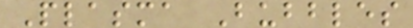Plasma Bubbles
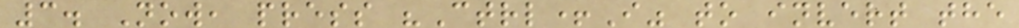3. Now, press "Ctrl+I" to invert the
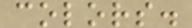colors.
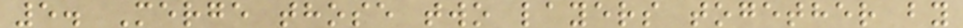5. Merge those two layers together by
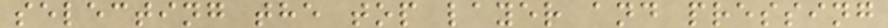selecting the top layer and pressing
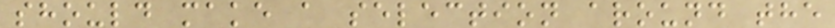should make a selection around the
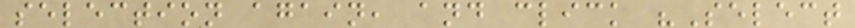selection again, and click "Select
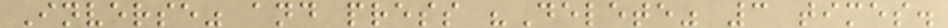Inverse" and press "Delete" 3 times.
